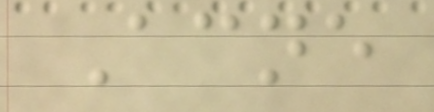Acne
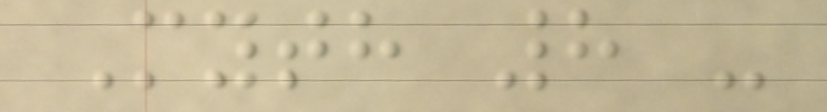Myth 8 -
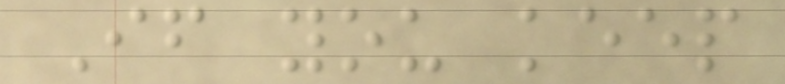If you keep
